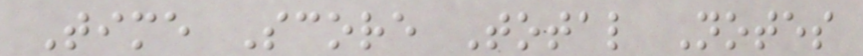Time Score Total Notes
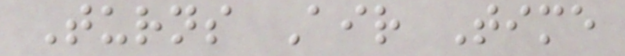Turns Air Time
